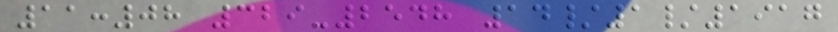11:08 329-2548 14/1/1917
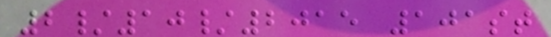2/10/2015 101st
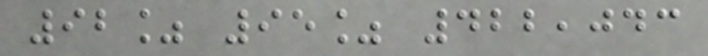92% 95% 422,043
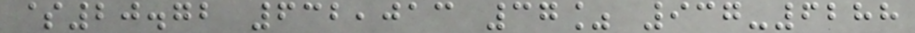$20.72 632,013 37% 937-6288
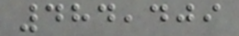484,409
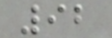92
